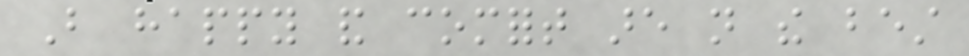But happy and comfort are not the best
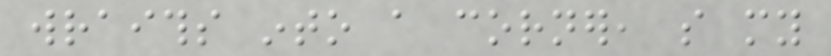wraiths into a corner, so my
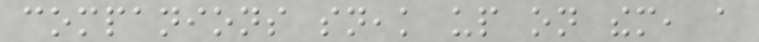companions sneak up on them, a
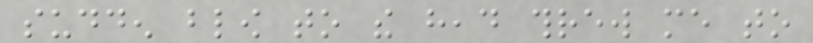sudden blow to the head threw me to
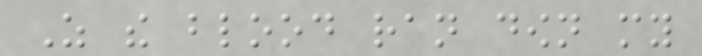As the blood ran down my
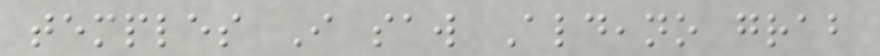temples I saw Aldeano grab
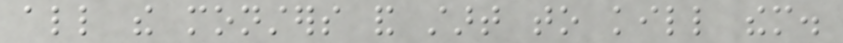all the monsters and start to kill them.
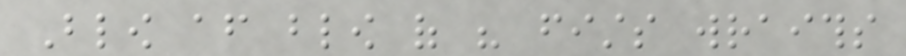Blow after blow of his fists wraiths
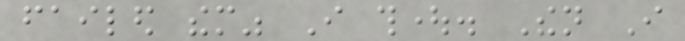failed them" I thought. Then I
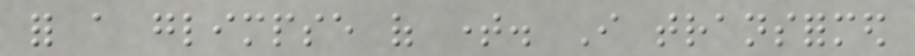for a glimpse of time. I transformed
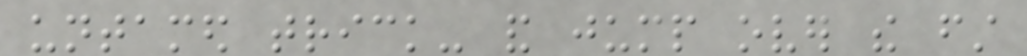untamed trick- and jump over the first
